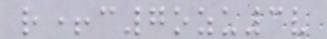r+c7ozu3v
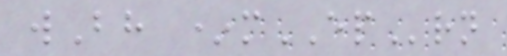wBh *mEPrn
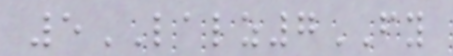5LALZ7FY
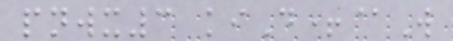pnwx3 kiD+@W
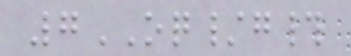7OQ/g#
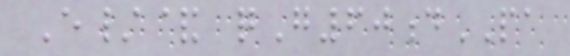E/& qG60dPA
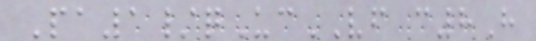Pa1/qUcVF c8H
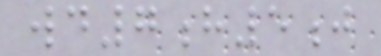wd7h5j
